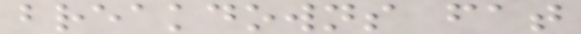breakdowns fat
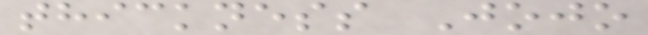thickness Jojo
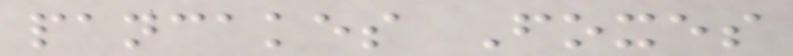pancakes Foxes
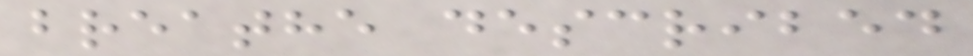breathe described
